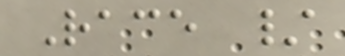Race /
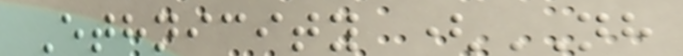Ethnicity (NH
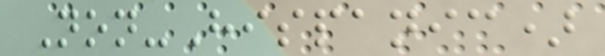Non-Hispanic)
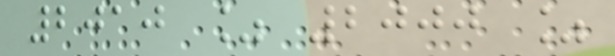2010 % 2000 %
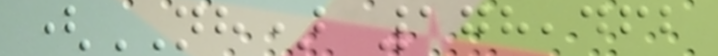(NH) 178,462
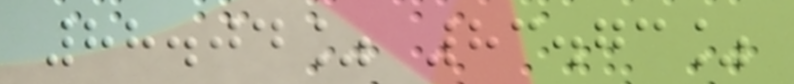88.04% 83.73%
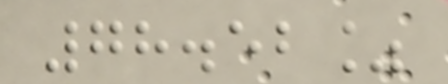78.52%
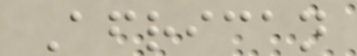African
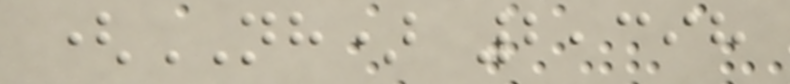(NH) 2,398
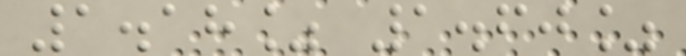1.18% 1.60%
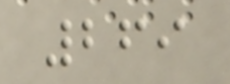269
